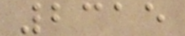2315
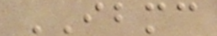IBMC
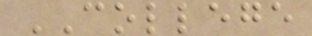COLLEGE
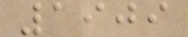1909
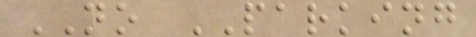NO PARKING
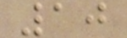10
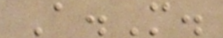A.M.
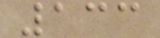133
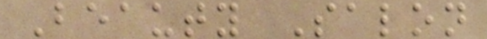Beauty Salon
